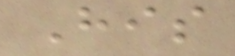His
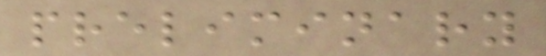preliminary
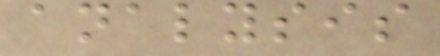analysis
